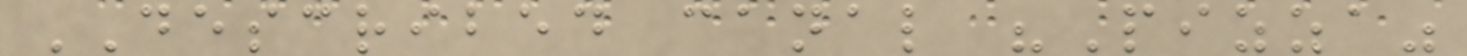DESCRIBED canal "Pizza"
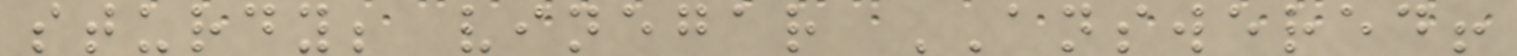sturdy; vinegar ANSWERED!
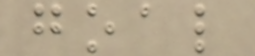goal
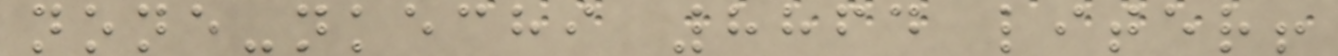none-nkechi 8864 liter!
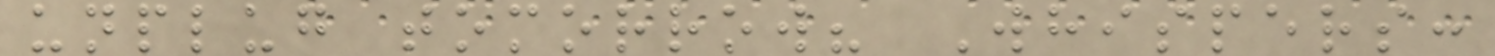unplug tomorrow? Whispers:
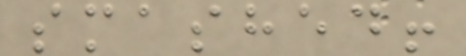smashed!
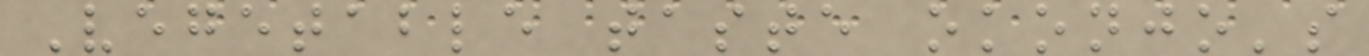Vegetable taste okonjo's
